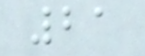21
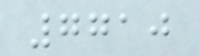7710
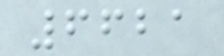6621
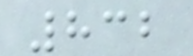832
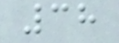38
